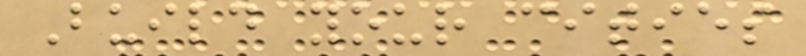Build your cities
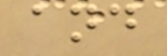and
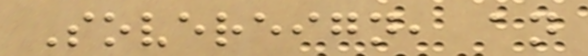Sovereign, an
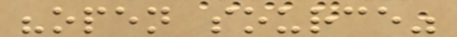"open source"
